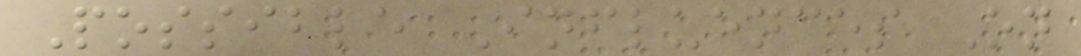Possible Influences On
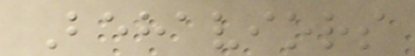Behaviors
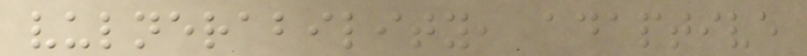vulnerability, adaptive
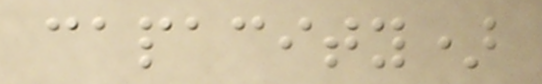capacity)
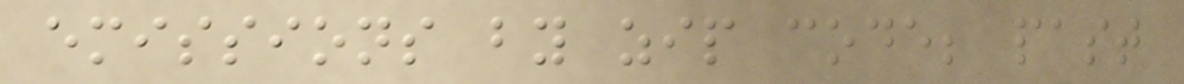emissions by zip code; past
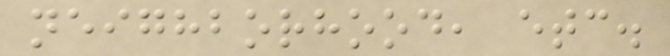neighborhood, etc.
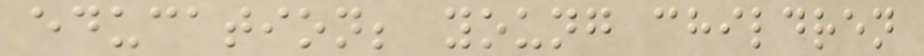education; young children
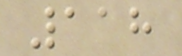118
